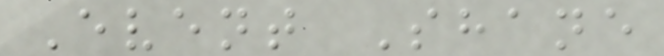Event Shane
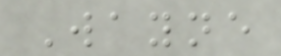Wayne
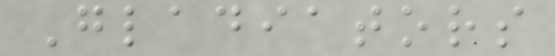Gladiators
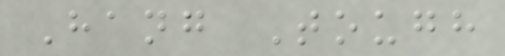Hang Tough
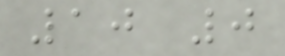10 0
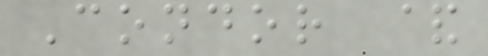Condor &
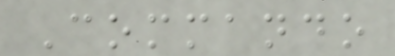Commando
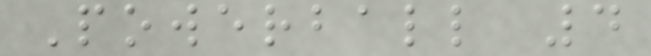Powerball 4
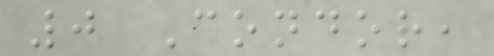0 Condor,
